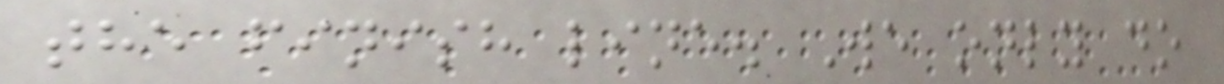the finish line. We only do
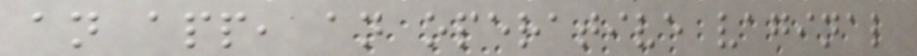an app, an operative vaginal
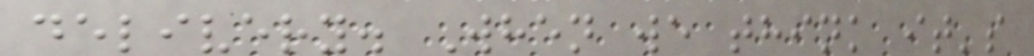delivery. When we think it's
